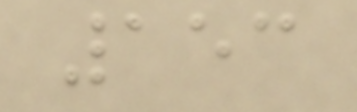153
